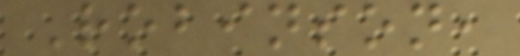Robinson,
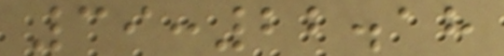39:22.18
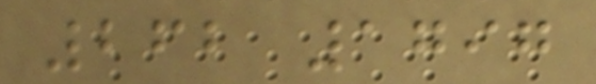262 1797
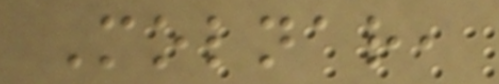Molnar,
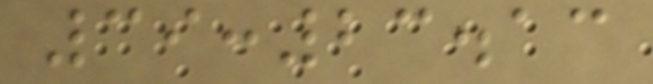39:23.13
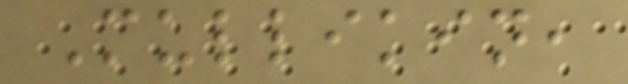Mullikin,
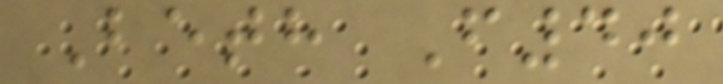Beth F40
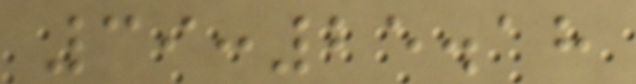39:25.18
